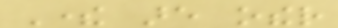There are other
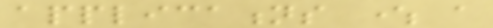applications where a
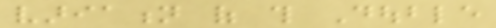variation of this Double
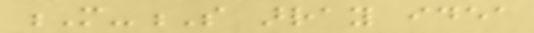M-S array idea
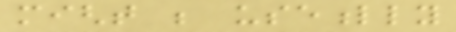might be usefully
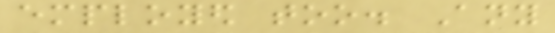employed too. Any
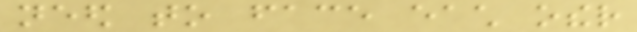need to face each other
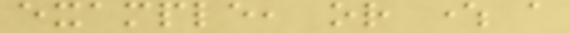example, or where a
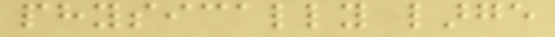physically large
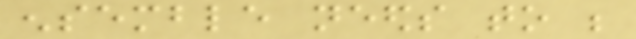ensemble needs to be
